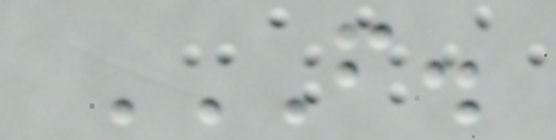F.
